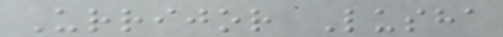Urrijor Lusha
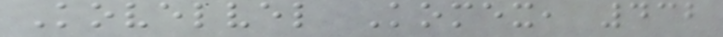Kovelvel Komex, 432
